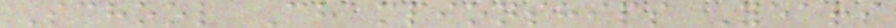School Championships Years
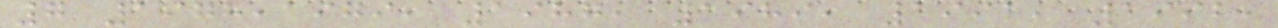7 1978,1979, 1987, 1989, 1991, 1992,
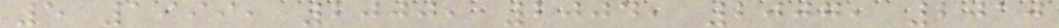5 1999, 2000, 2004, 2007, 2010
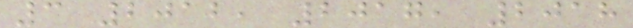3 2012, 2017, 2018
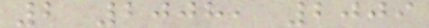2 2008, 2009
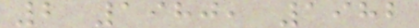2 1980, 1982
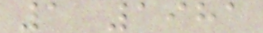1 1981
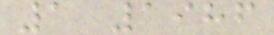1 1986
